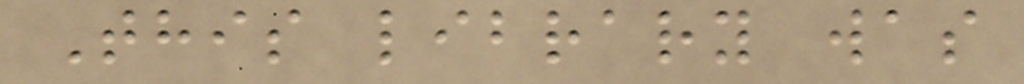This library was
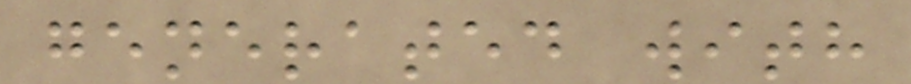generated with
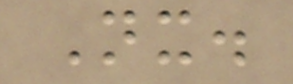Nx.
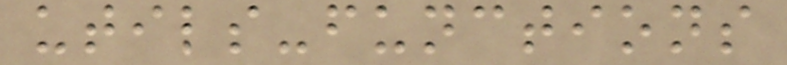utils-functions
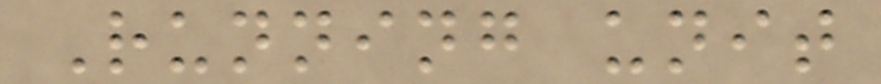Running unit
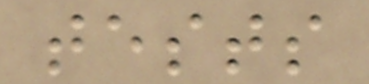tests
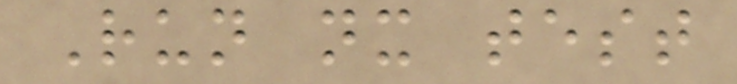Run nx test
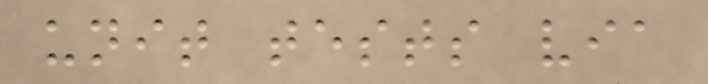unit tests via
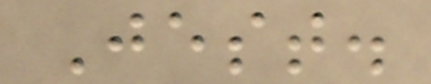Jest.
